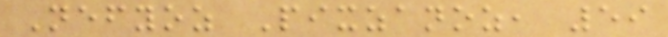Nefyoz Pixzanoz, 59
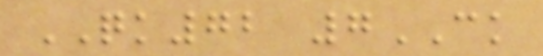QK72 7CK
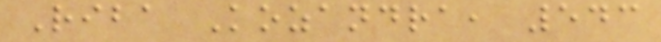Riba Kozandra, 543
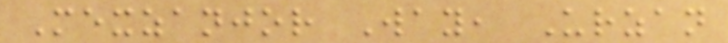Mexzanjor Way, Urzan
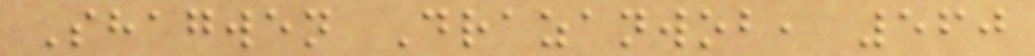Shagwen Drazanwob, 560
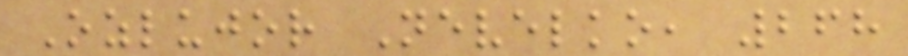Ozlujor Nevelko, 268
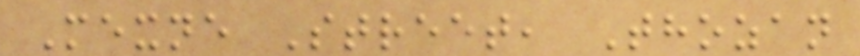Mexne Street, Thozan
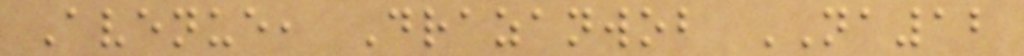Avenue, Drazanwob NA12
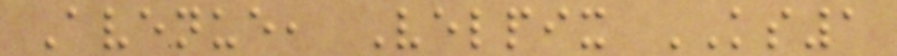Avenue, Velpix KS1
